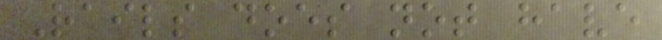Rails does not have
